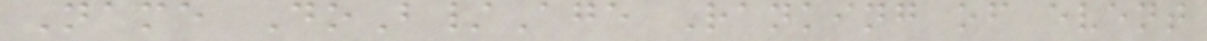Name DoB/Age Ranking of event
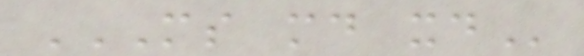MS MD XD
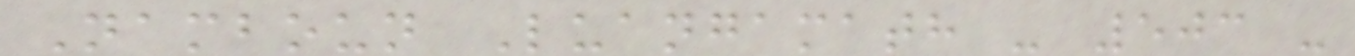Namboun Luangamath - 503 -
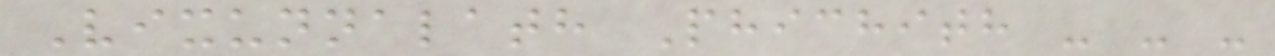Vixunnalath Phichith - - -
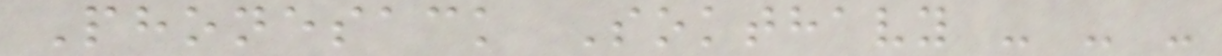Phonesack Sokthavy - - -
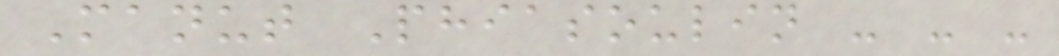Manut Phiasoulin - - -
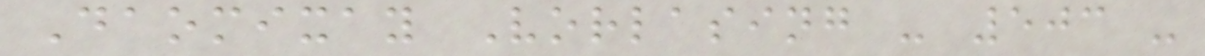Daomixay Vorlasing - 503 -
